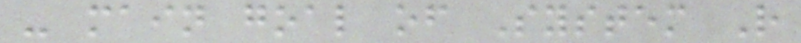- main goal of System R
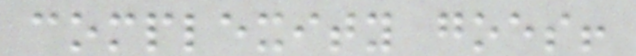complexity goes!
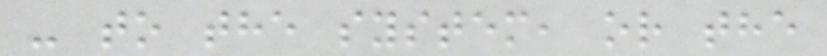- to the system, or the
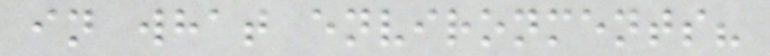in what environments?
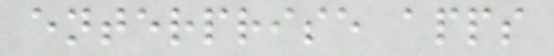enterprise apps
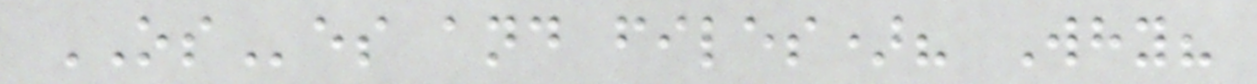OSes and files)? Why?
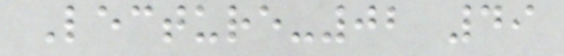Lecture-02 49
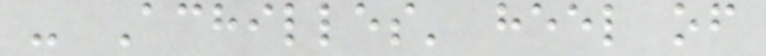- Achilles' heel of
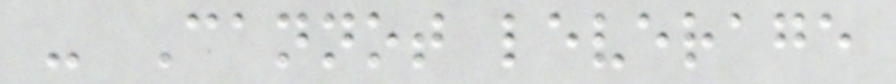- Cannot leverage
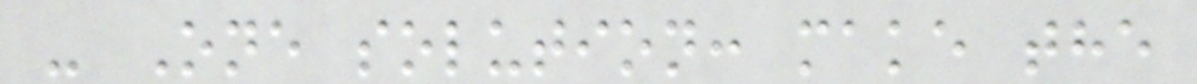- One solution: make the
